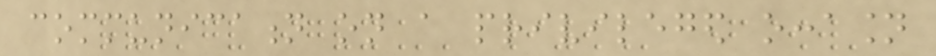communication on a privileged occasion
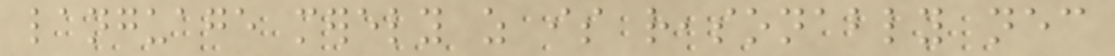language merely as is reasonably necessary
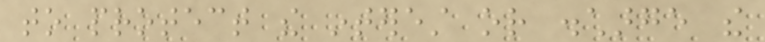to protect the interest or discharge the
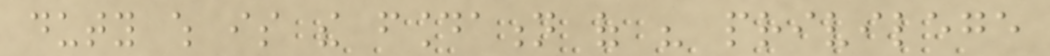duty which is the foundation of his privilege
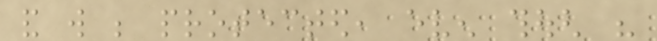and will be protected, even though his
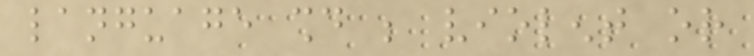language should be violent or
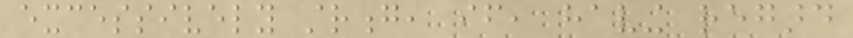excessively strong, if, having regard
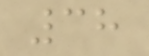38
